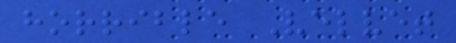horrible Velvet
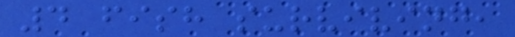4 fish surviving,
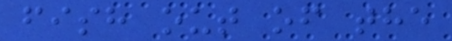fish out of the
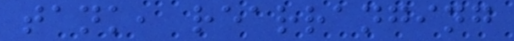tank, rearranging
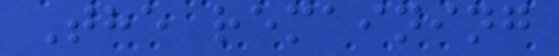The remaining
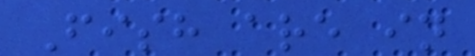Fish are in
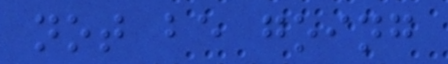not be going
